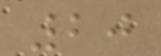20
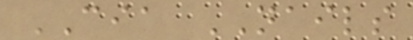CIA NAILS
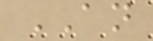AN
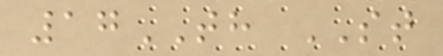17TH ST
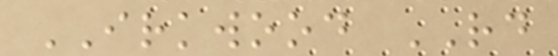IRKWOOD RD
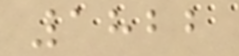1822
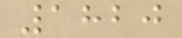1820
